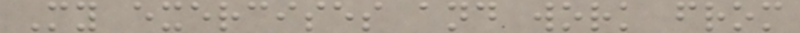My exercises and work from
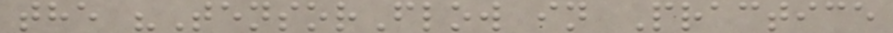the "TensorFlow in Practice
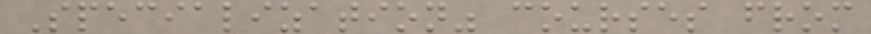Specialization" courses from
